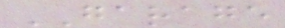GARAGE
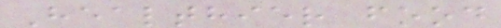Healthier food
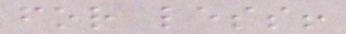for less!
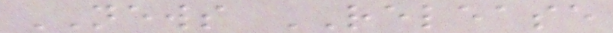NEWS RELEASE
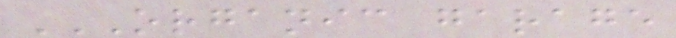ORGANIC GARAGE
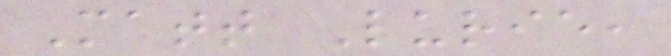Matt Lurie,
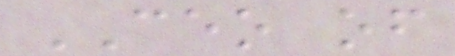CEO of
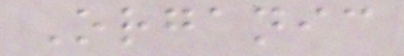Organic
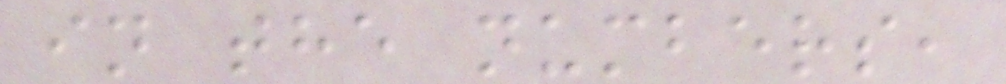in the numbers,
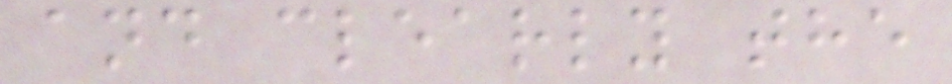and clearly the
